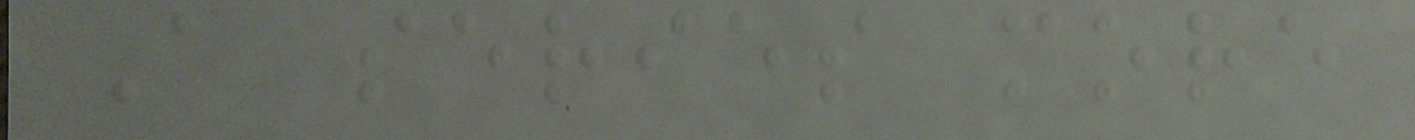A series more
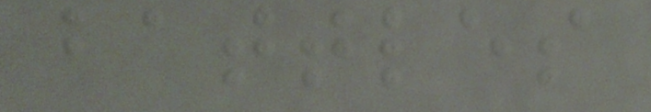battles
